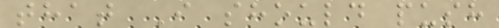that I should push
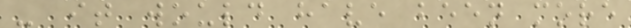- it would have been more
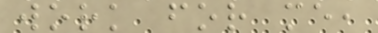work for me,
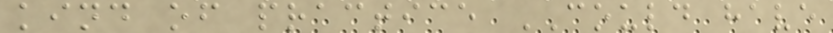kind of practice COULD have
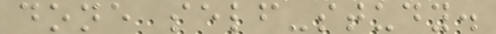done self-study.
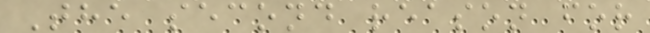The second reason for
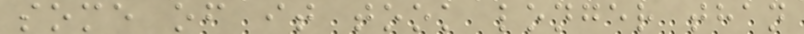some of it took longer than
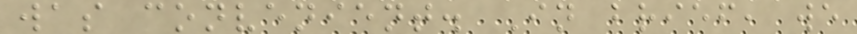was convenient. In brief, we
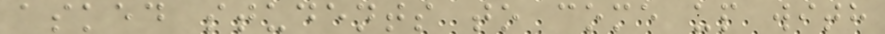asked students to come up with
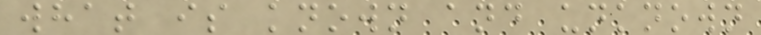what is known and unknown
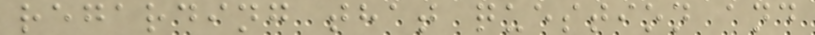regarding that question and
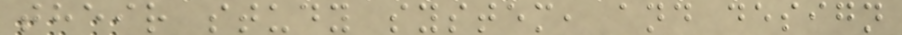their study system, and design
